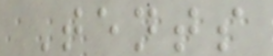Tents
